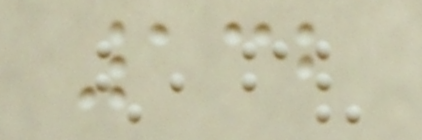132
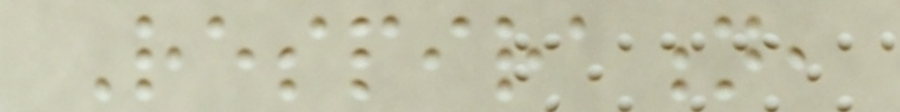Respiration,
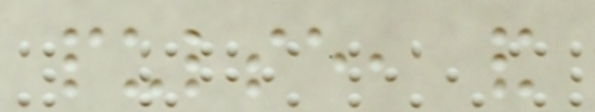pulse, and
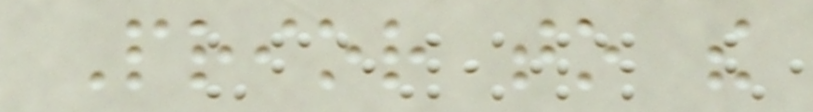Prior to the
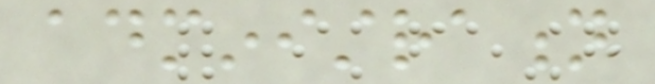administration
